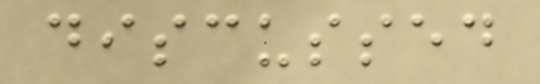discussed
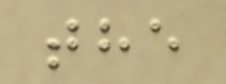the
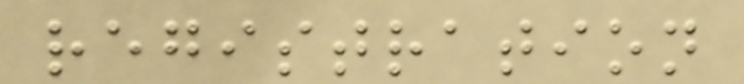registration
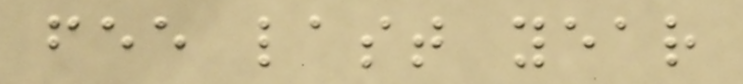fee last year
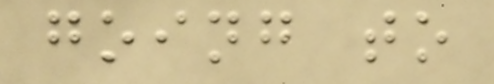going to
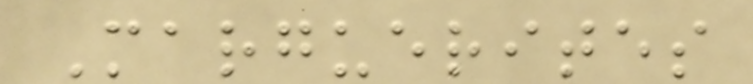Marguerites
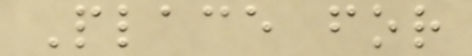Place for
